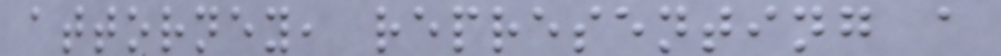attorney, representing a
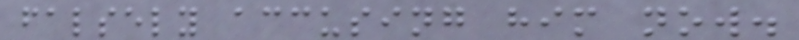falsely accusing him now.
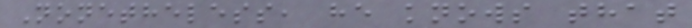Nonetheless, he knows that
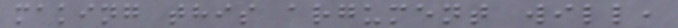making this argument will,
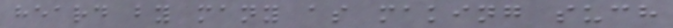heard by many as making such
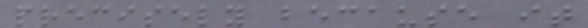precisely because it
